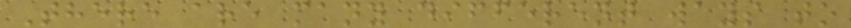There are many different ways to
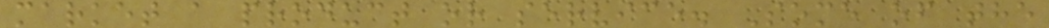market a product or service. Some of the
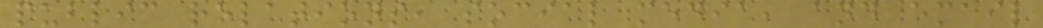public relations, social media, and email
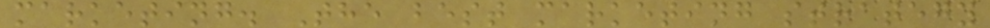marketing. The best marketing strategy
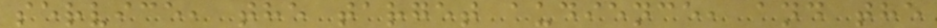service, the target audience, and the
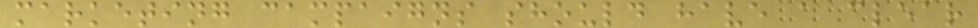marketing campaigns should have a clear
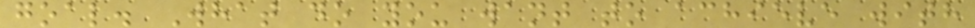goal. What do you want to achieve with
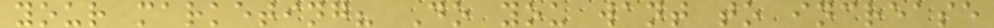your marketing? Do you want to increase
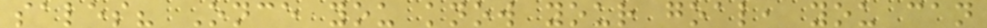sales? Once you know your goal, you can
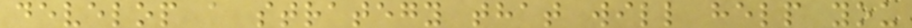develop a strategy that will help you
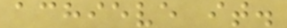achieve it.
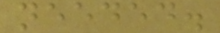needed.
